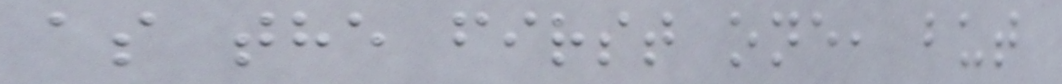as the first one, but
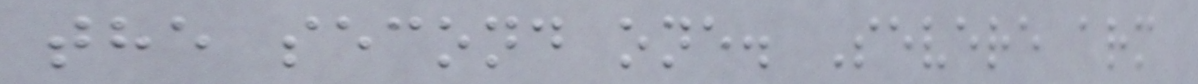the second one. Severe arm
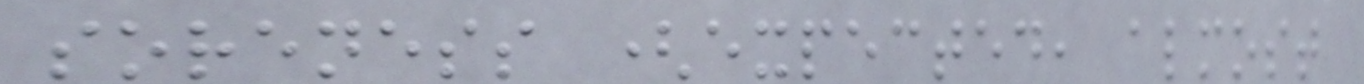soreness (expected, almost
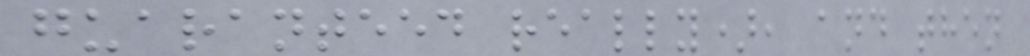guaranteed really), and then
